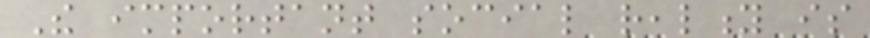The important social reality is
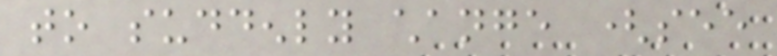to suddenly change (see
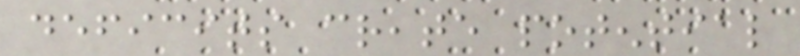deficits create potential
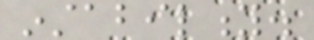instability.
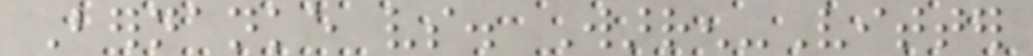Bernanke vs. Warren-Vitter
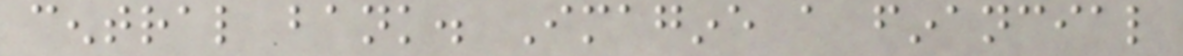central bank. Imagine a financial
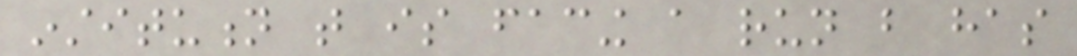institution that is facing a run but has
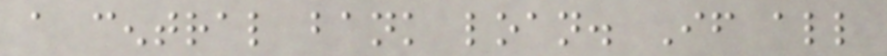a central bank loan. If all
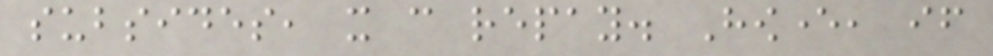subsides, it can repay. However, if
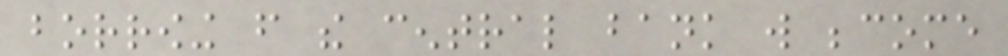borrowing from the central bank will become
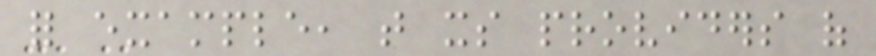for example, that its providers of
